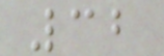32
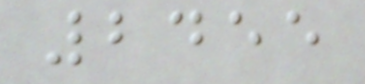2455
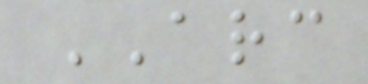ARC
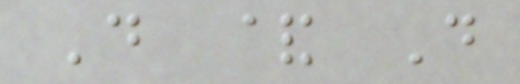D & D
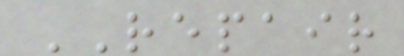REPAIR
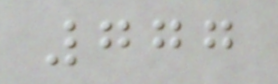777
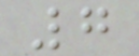7
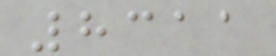8311
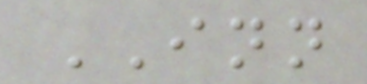INN
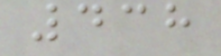438
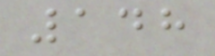148
